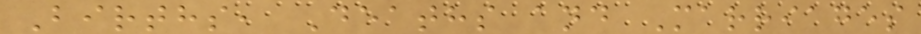Births, Deaths and Marriages
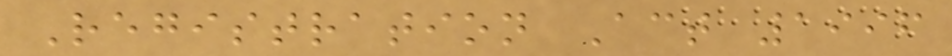Registration Act 1996
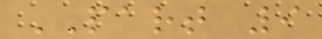PART 9
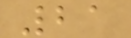21
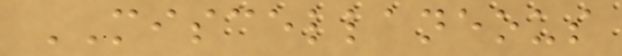MISCELLANEOUS
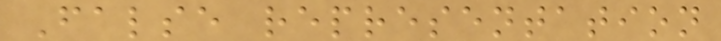False representation
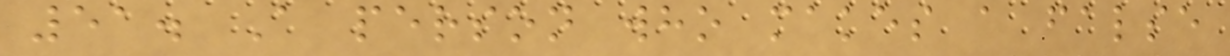51. A person who makes a false
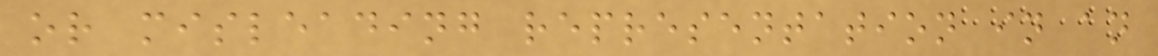or misleading representation in an
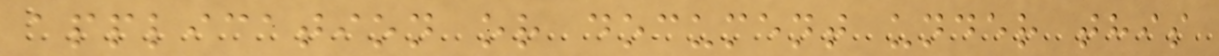application or document under this
